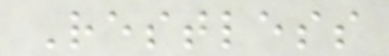Restless
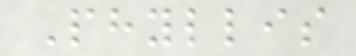Phyllis
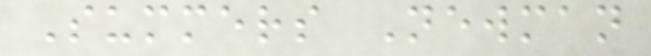Summers Newman
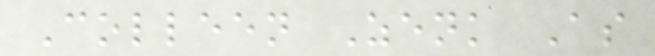Colleen Zenk As
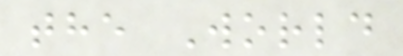the World
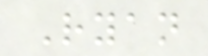Ryan
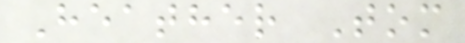Heather Tom
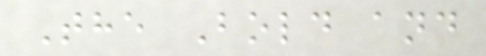The Bold and
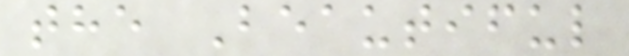the Beautiful
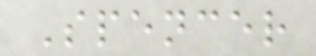Spencer
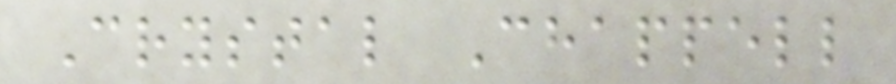Crystal Chappell
